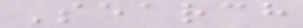Search
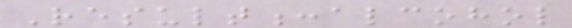Result:alcohol
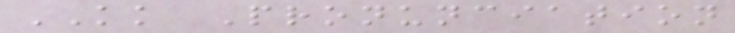KK Pronunciation
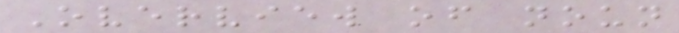Overview of noun
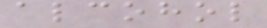alcohol
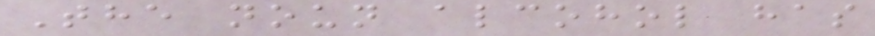The noun alcohol has
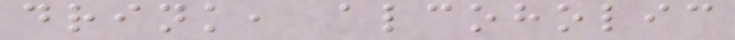drink, alcoholic
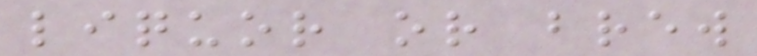liquor or brew
